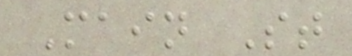Main St
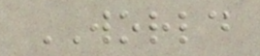WORLD
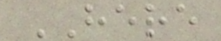HERE
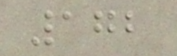172
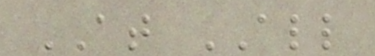AT ALL
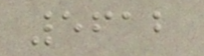5612
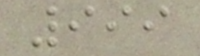999
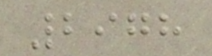2978
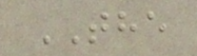THE
